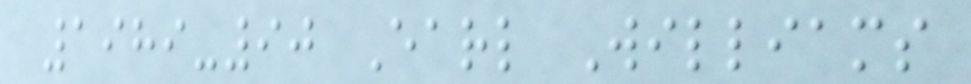1989-90 Earl Williams
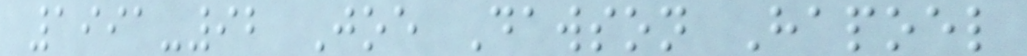1991-92 Joe Dawson Hapoel
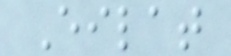Eilat
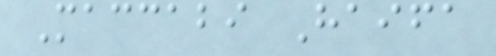Maccabi Haifa
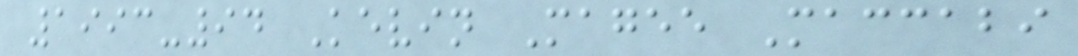1993-94 Kevin Magee Maccabi
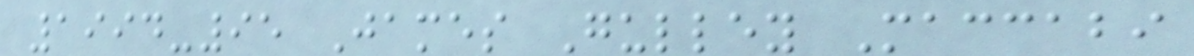1994-95 James Gulley Maccabi
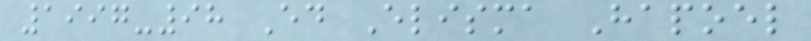1997-98 Ed Elisma Hapoel
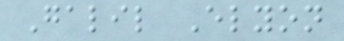Galil Elyon
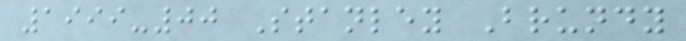1999-00 Stanley Brundy
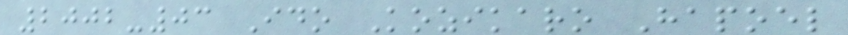2002-03 Ido Kozikaro Hapoel
